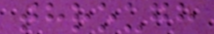through
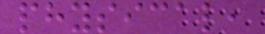physical,
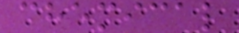chemical
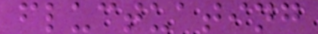fluctuating
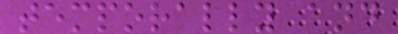temporally and
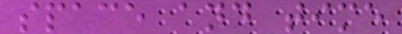space and time
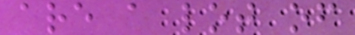are a lot of
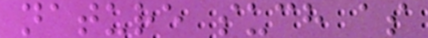nature such as
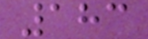183
